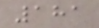181
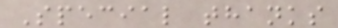Special thanks
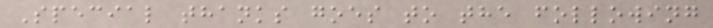Special thanks goes to the following
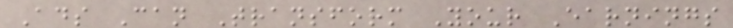Ads Can Transform Your Earnings
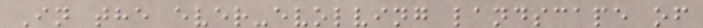In the ever-evolving landscape of
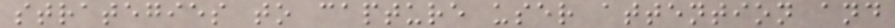strategies to capture user attention and
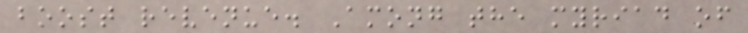boost revenue. Among the myriad of
